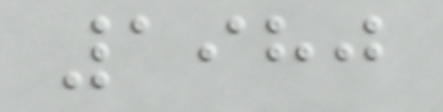1980
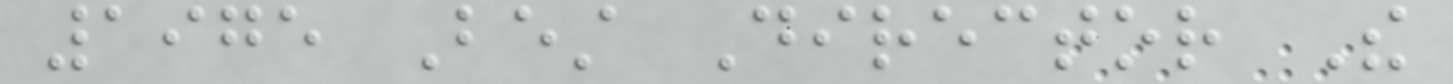1975 Best Director The
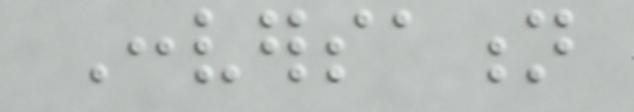Conversation
